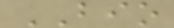BIO
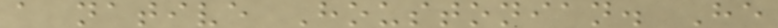a native Houstonian. He
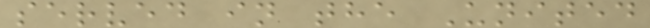served in the United
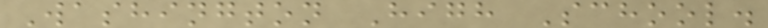Washington High School.
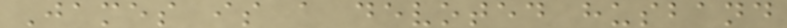James is a devoted husband
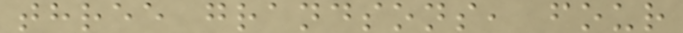three grandsons, four
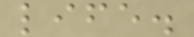life.
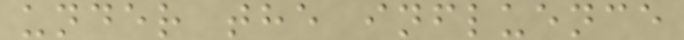under the influence
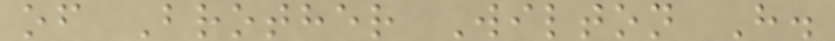of Brother Wilton H.
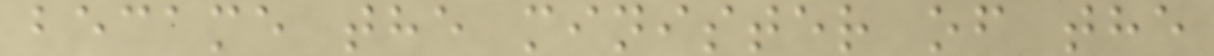became the minister of the
